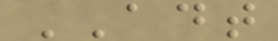ADT
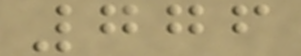776
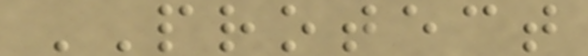PROTECT
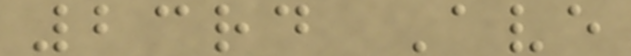23rd Ave
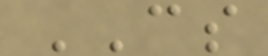CS
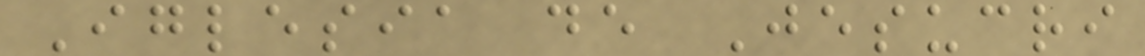Iglesia de Jesucri
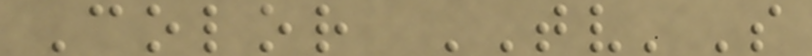Color TV'S
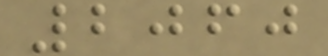2060
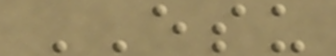ESU
